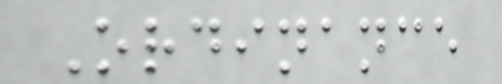Ordinance
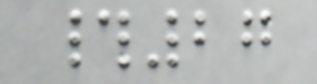#27
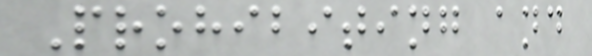Prohibiting and
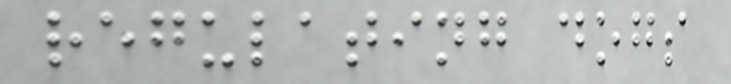regulating dogs
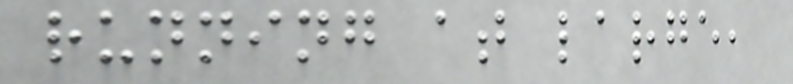running at large,
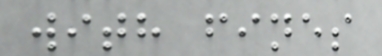with fines
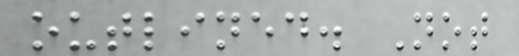outlined. Not
